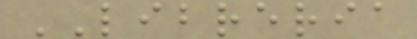LIBRERIA
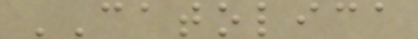CATOLICA
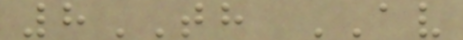8TH AV
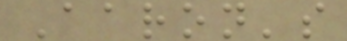Aaron's
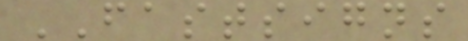FASTSIGNS
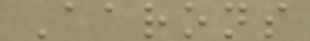Aarons
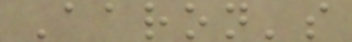Aaron's
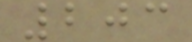203
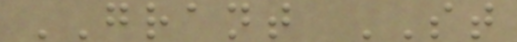GRANT ST
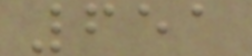651
